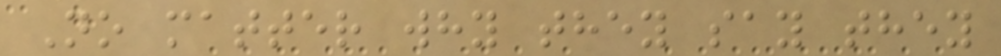No matter why they say they
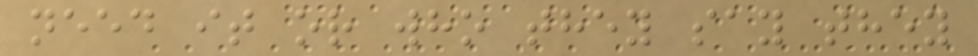need it or who they say they
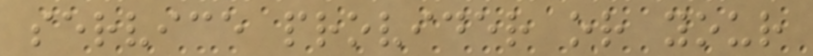service provider or your
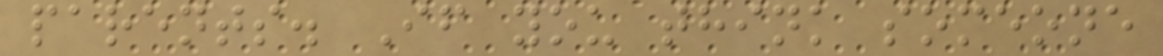parents. If you think someone
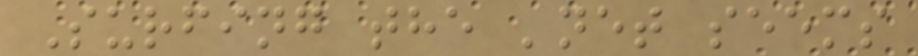Surfing the 'net seems
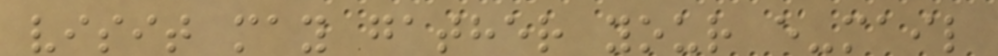visit may gather your e-mail
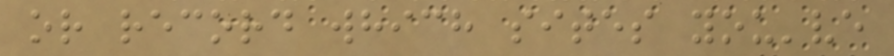or record which sites you've
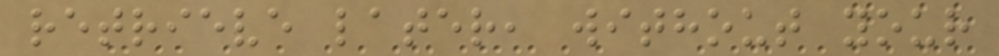retrieve later, without your
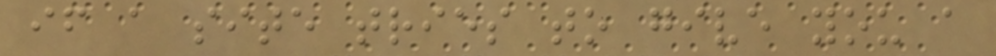if a site tries to give you a
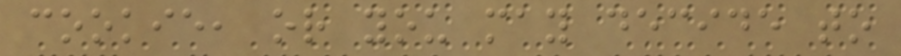cookie, or you may decide to
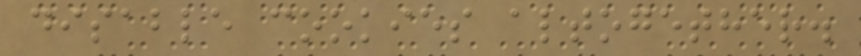disable cookies altogether.
